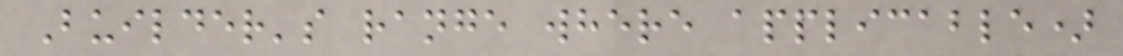Builder's range where applicable)
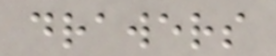drawers
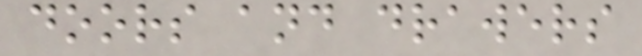doors and drawers
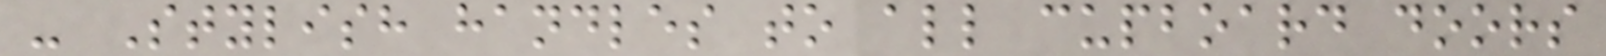- Stylish handles to all cupboard doors
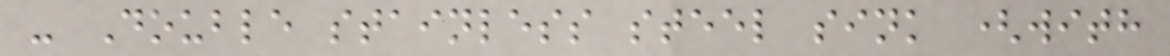- Double stainless steel sink (with
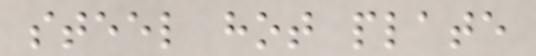steel hot plate
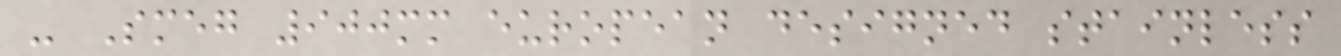- Smeg 900mm european designed stainless
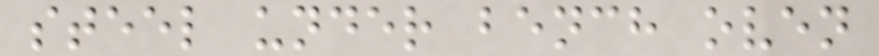steel under bench oven
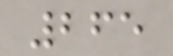265
